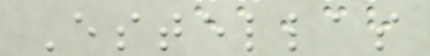Estellas
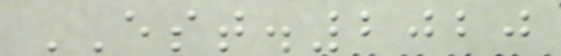EST.2020
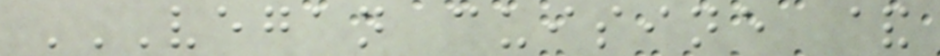VEGAN CUISINE &
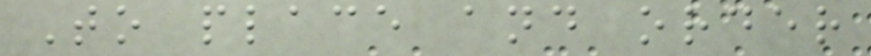To place and order
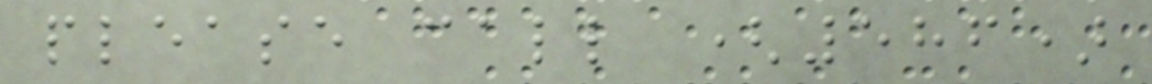please call (586)
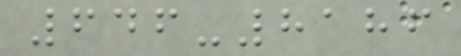646-8186
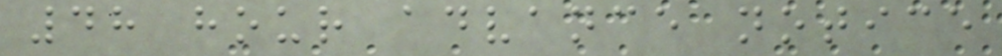48 hour advance notice
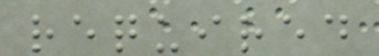required
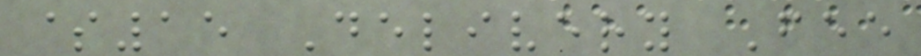$15 Delivery Fee
